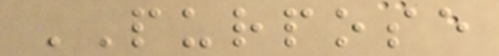PURPOSE
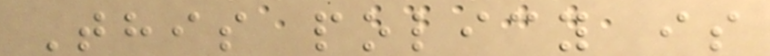This policy is
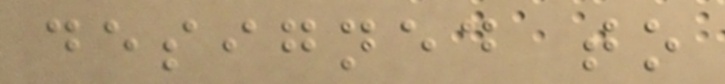designed to
